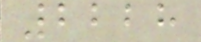2228
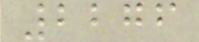2276
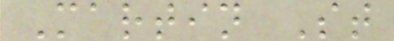Martin St
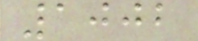1002
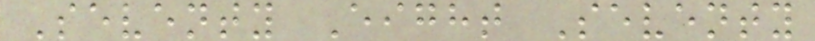Seventy Eight Seventy
